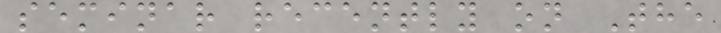seminar recently on The
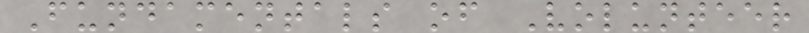Fundamentals of Volunteer
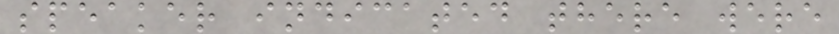speaker indicated there were
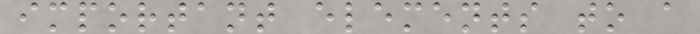important elements to a
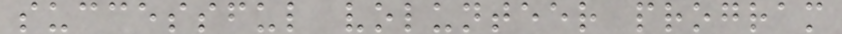successful volunteer program
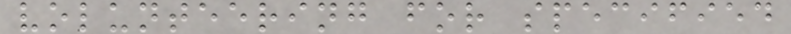volunteering for specified
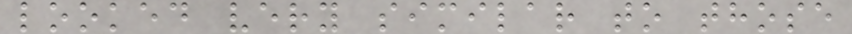looked very similar to those
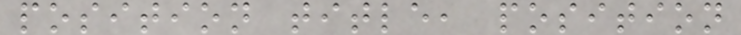position title, position
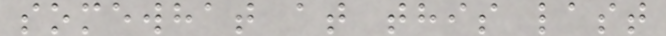somewhat at this last
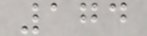174
